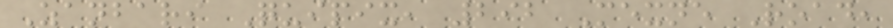Zanbari Quipix, 292 Mexne Road,
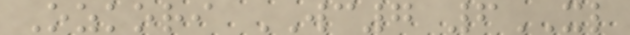Ozkori WC7 6XL
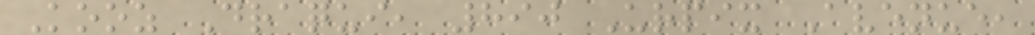Kooz Draqui, 890 Urpix Avenue,
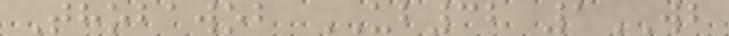Thobawob UB32 1WB
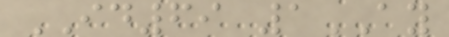ID69 1AY
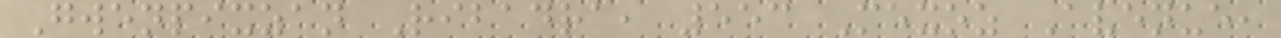Gwenpixzan Ribadra, 553 Mexoz Avenue,
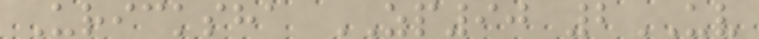Uricksha ZP90 2UV
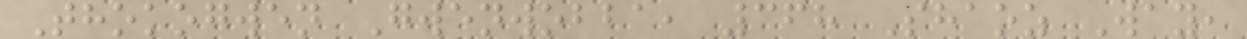Thokogwen Gwenwobba, 368 Shaoz Way,
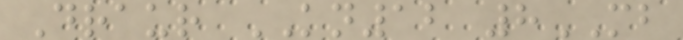Draur KN12 8MB
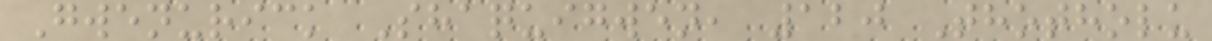Gwenurick Shaquigwen, 120 Thotholu
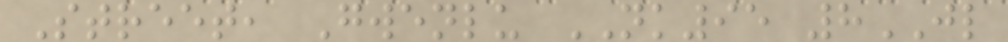Street, Gwenlu NK95 8JL
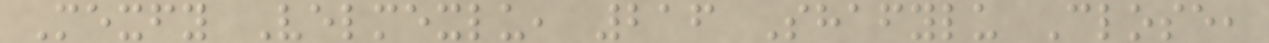Mexfy Velmexlu, 216 Shafylu Close,
